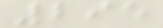295
